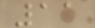11
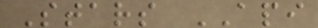Stars API
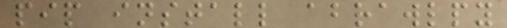pip install abrawlpy
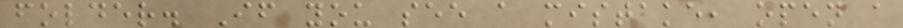folder. If you see a mistake, open a
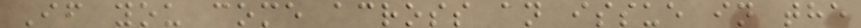If you come across an issue in the
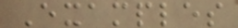Examples
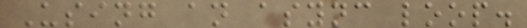Using an async loop.
